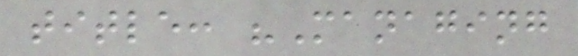title: "Managing
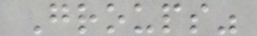Groups"
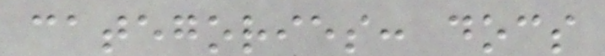categories: docs
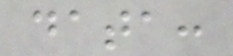data:
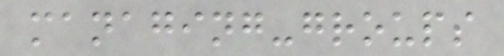managing-groups
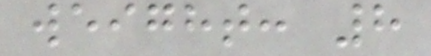weight: 8
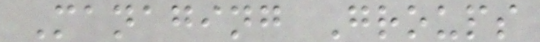Managing Groups
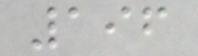196
